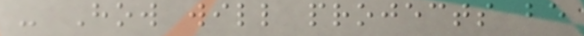- How will projects be
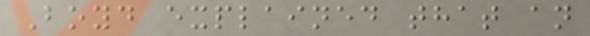Boyd explained that an
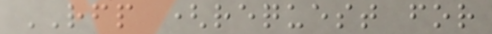RFP (request for
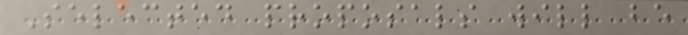Selected proposals will be
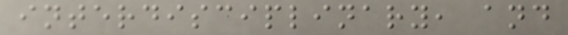interdisciplinary, and
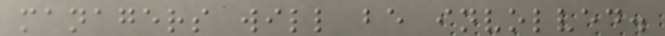managers will be involved.
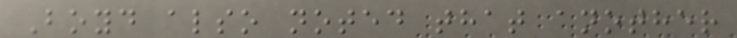Boyd also noted that another
